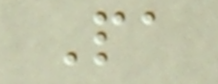Pa
